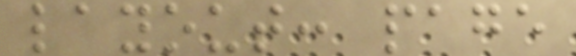layout: page
